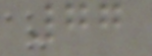77
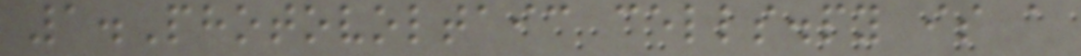1.Photovoltaic cells.py is a
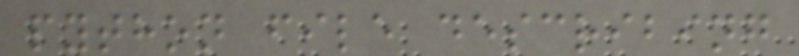python file describing
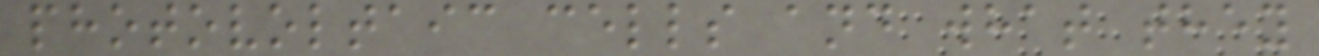photovoltaic cells and what they
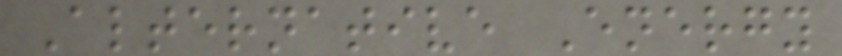Alternative Energy
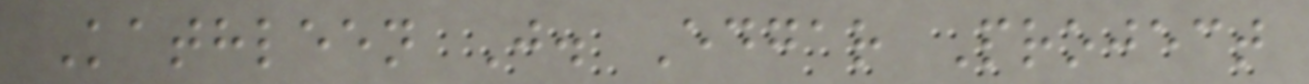Kathleen J. Edgar Project
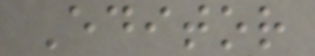Editor
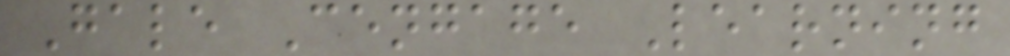Gale Cengage Learning
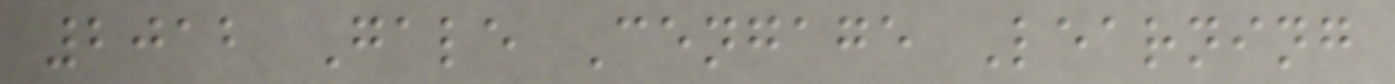2012 Gale Cengage Learning
